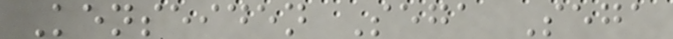Kenseiden Sega Sega
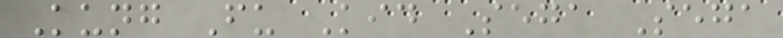Kung Fu Kid Sega Sega
